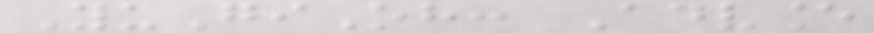YuGiOh: Advance
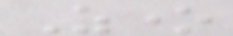Zone
